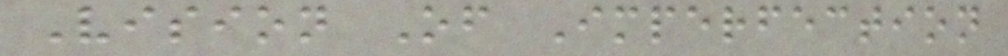Vision Of Imperfection
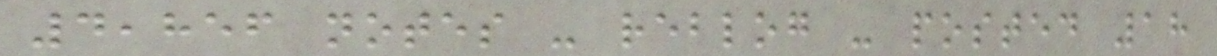4,856 notes - reblog - posted 18
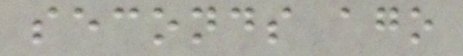seconds ago
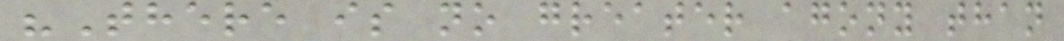"There is no greater agony than
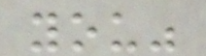you"
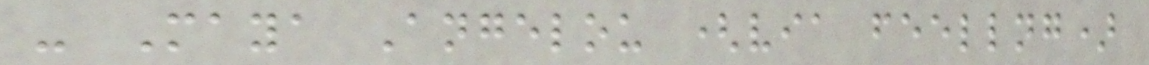- Maya Angelou (via feellng)
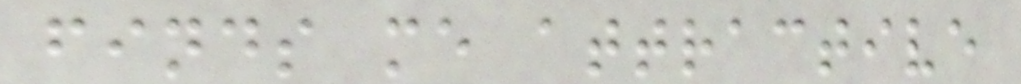finds me attractive
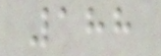188
